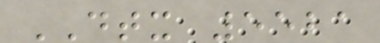DTX 5521
